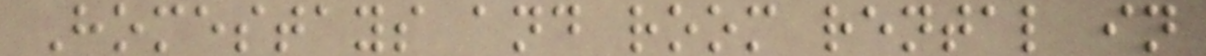Homestays and room rental in
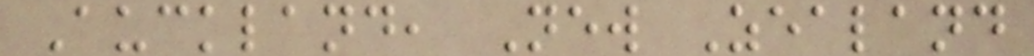Auckland, New Zealand
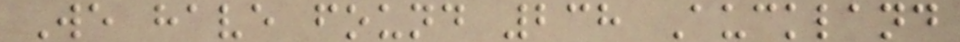We have found 238 Auckland
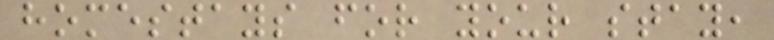homestays for your stay,
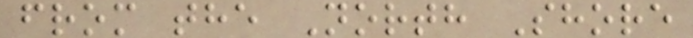from the North Shore
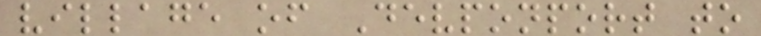village of Devponport to
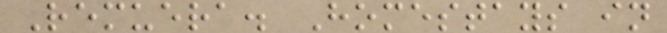Remuera. Homestays in
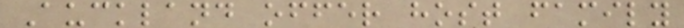Auckland offer host family
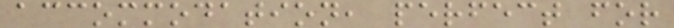accommodation, perfect for
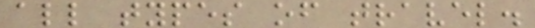all types of travel.
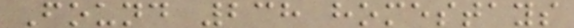Found 238 homestays
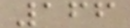166
